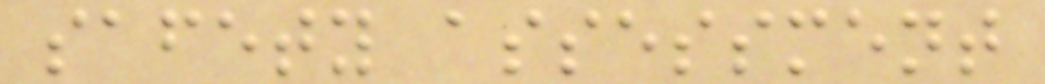safety assessment
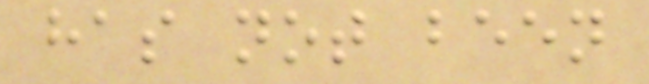has not been
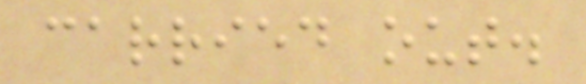carried out.
